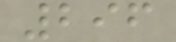296
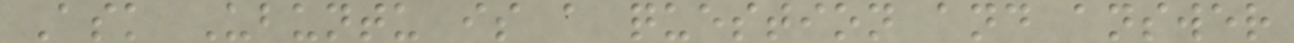Ask Ubuntu is a question and answer
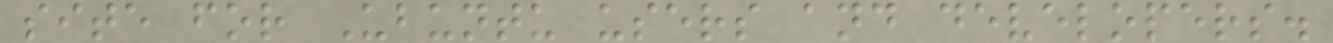site for Ubuntu users and developers.
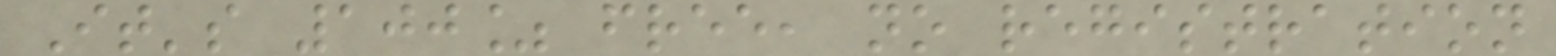It's 100% free, no registration
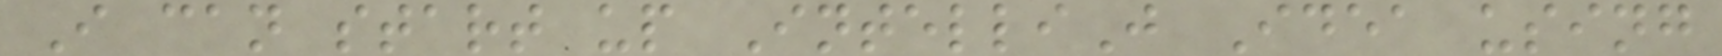I can start up IntelliJ Idea using
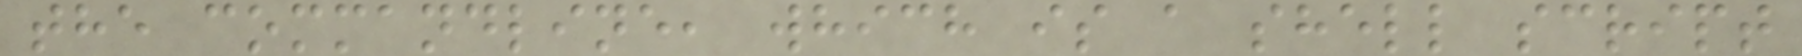the commandline, which is a shell script
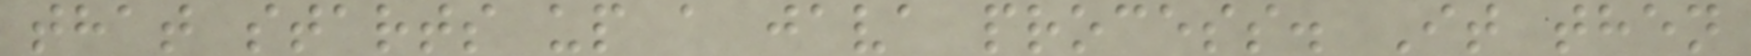that starts up a java process. It then
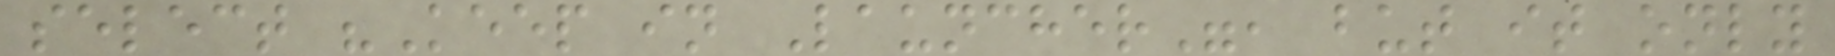select "Keep in Launcher", but it only
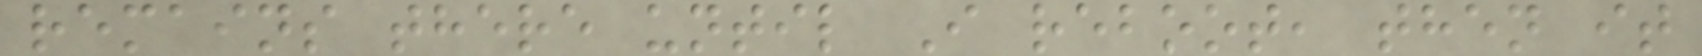remains there until I reboot, then it
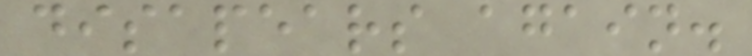disapears again.
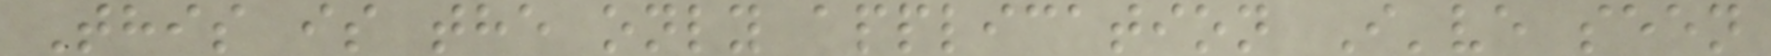This is the only application I've seen
